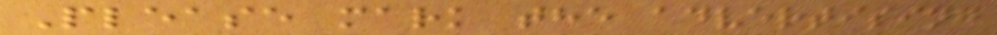Please mark the advertising
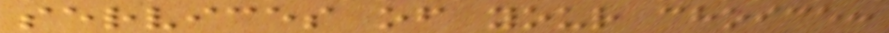services of your choice:
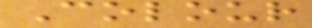Colour
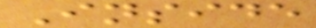Inside
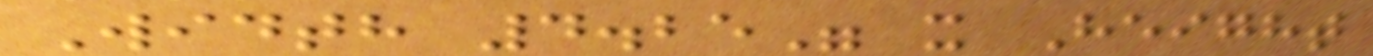Width 4.25" x Height
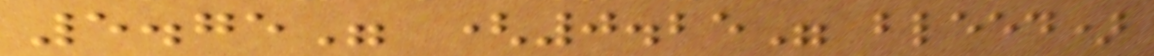5.75" (0.25" bleed)
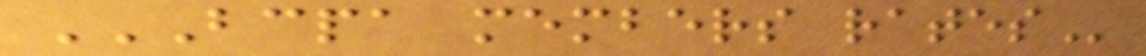BCPA MEMBERS RATES
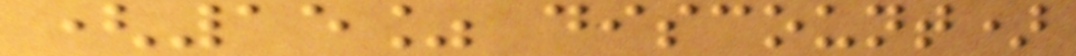(15% discount)
